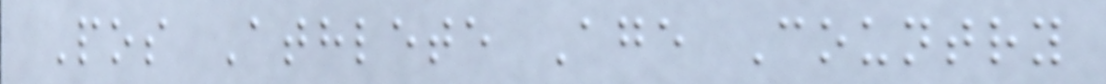Pos Athlete Age Country
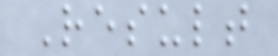Result
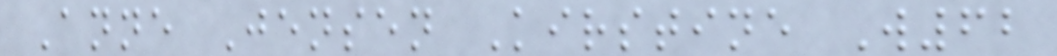Anne Jensen Kirstine W62
